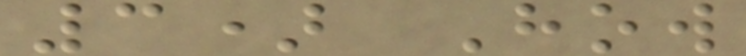3) How
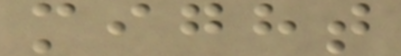might
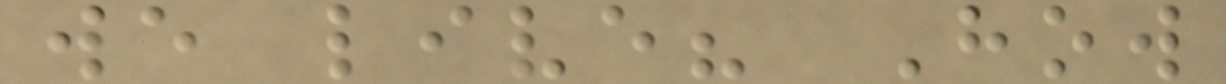we live? How
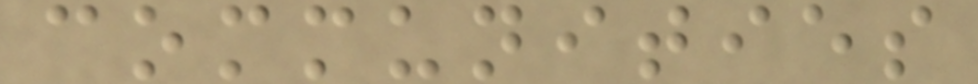communities
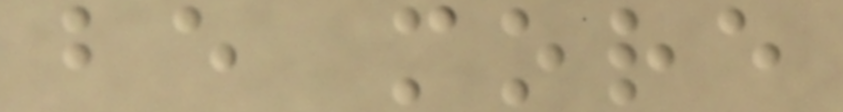be more
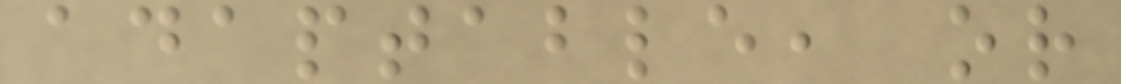adaptable, or
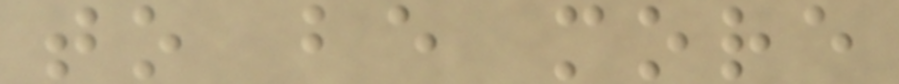to be more
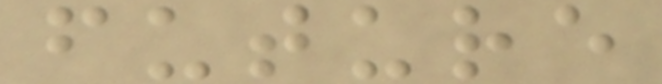future
